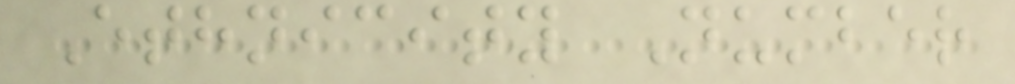Ethnicity Number
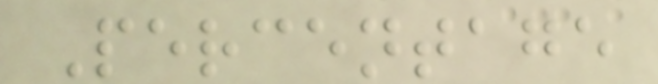Percentage
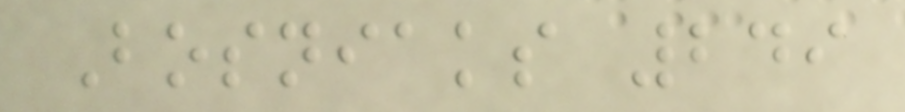Bosniaks 249
